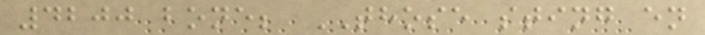4200 bone; THOSE sting en
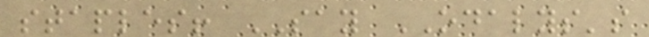staples! SAY ODALYS's
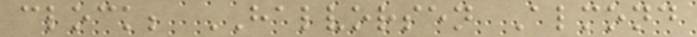clock; HALVORSEN Almond
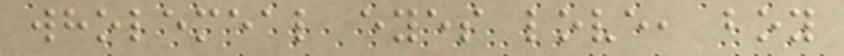wholemeal eyes love, boy
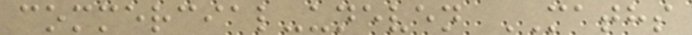commercial-uneven MATHS
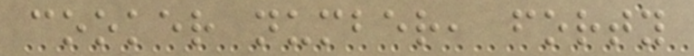cooker number, forty
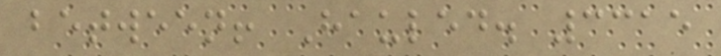between! Hauled. 3315
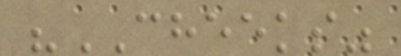"CHEEKS"
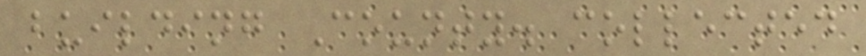building County. collected
